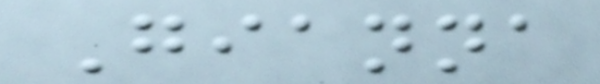Gianna
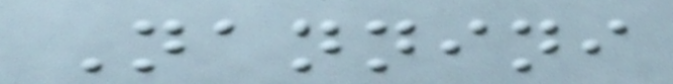Nannini
